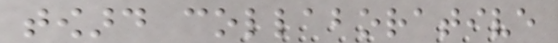toward collaborative
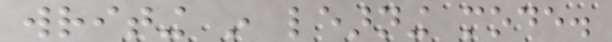writing in learning mode.
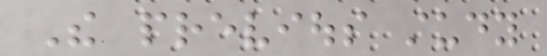The previous study
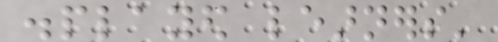displayed learners'
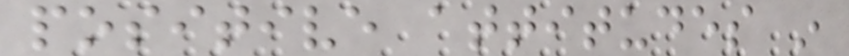positive attitudes in
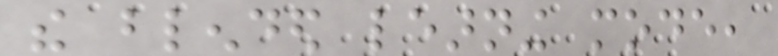the blended learning mode,
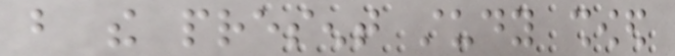but the present study showed
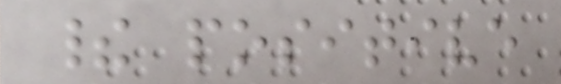their positive
